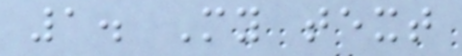1. My text
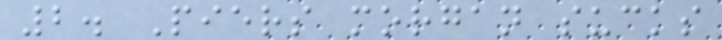2. Piers morgan sucks
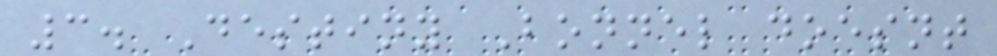3. Destiny Bonnel doesnt
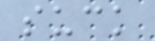suck
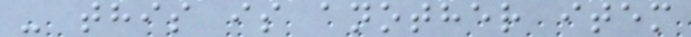- this is another item
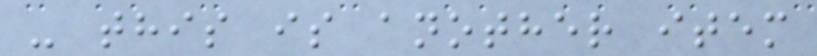- this is another item
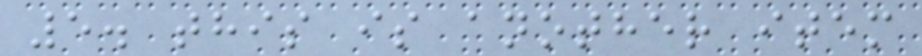5. this is another item
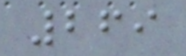269
